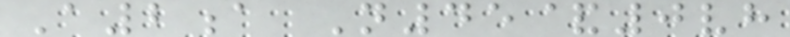A2a N45&0vh
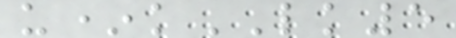u*kLK5
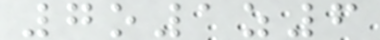7o1z6
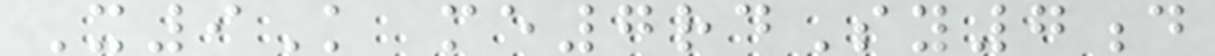X9K me7rdSy7d
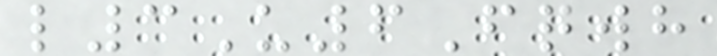l3U6Fqwh
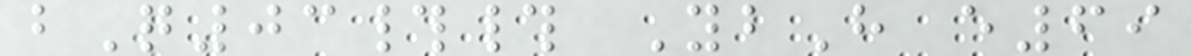bQ03## YbH e69
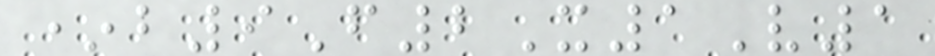*b9F2X1V1
